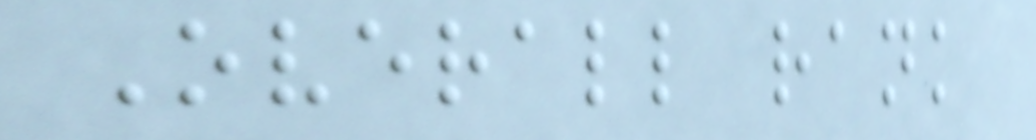Overall rank
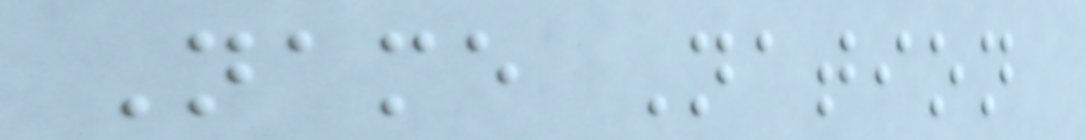Name Nation
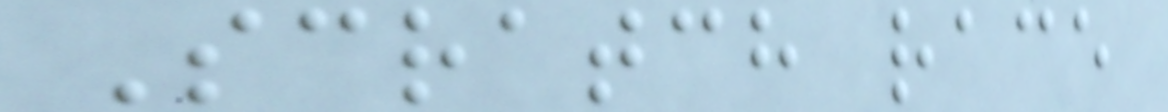Scratch race
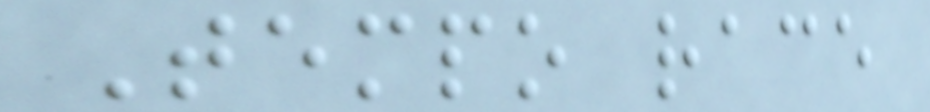Tempo race
